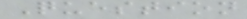Question
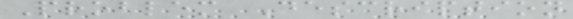Problem Description
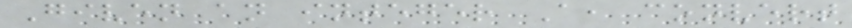Given an integer A, convert
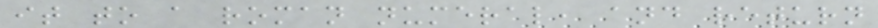it to a roman numeral, and return
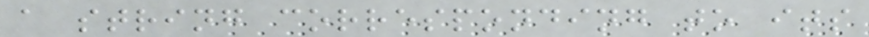a string corresponding to its
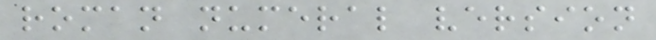roman numeral version
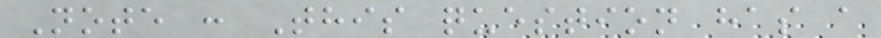Note : This question has a
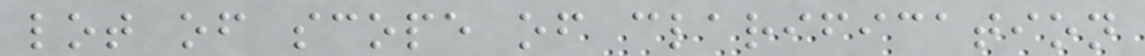lot of scope of clarification
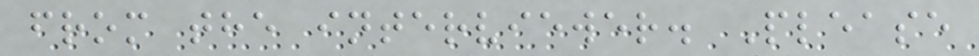from the interviewer. Please
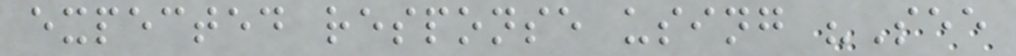expected response using "See
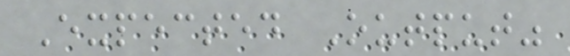Expected Output"
